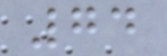74
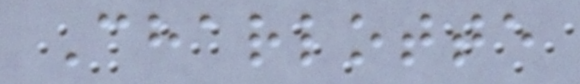Charlotte
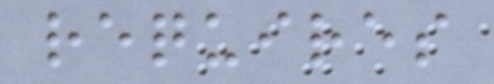requires
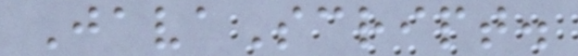JavaScript.
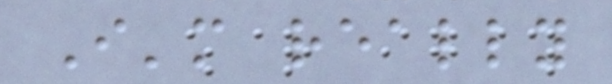I'm really
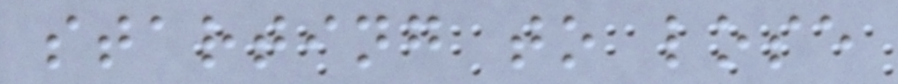starting to lose
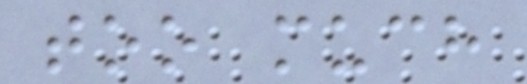too much
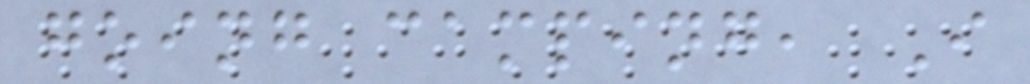going camping, I
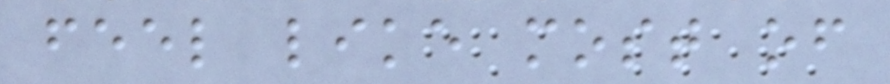feel like most of
